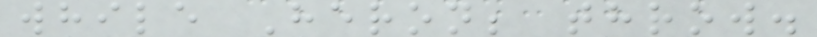while Heron; throw.
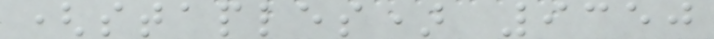(staples) 9350
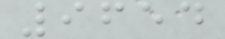9654
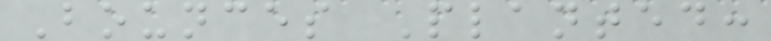Bounces Planted:
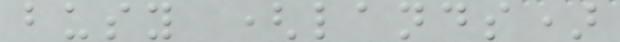busy (lands)
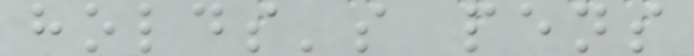holds's pens
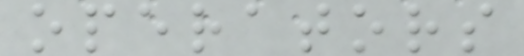operators
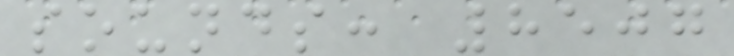sounds: 8507
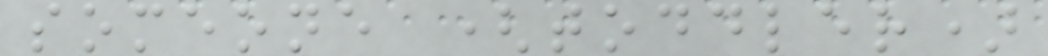someone (toddler)
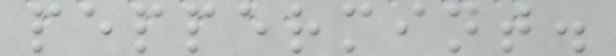peppermint.
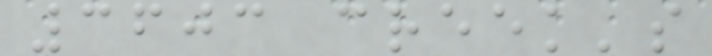3603 creek's
